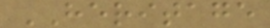HERITAGE
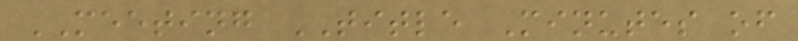MEETING TITLE Minutes of
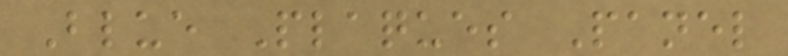Blue Plaques Panel
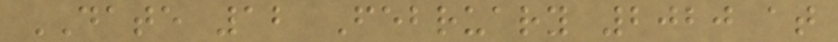DATE 12 February 2020 at
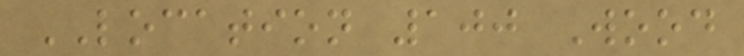LOCATION 100 Wood
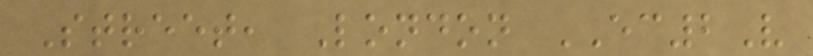Street, London EC2V
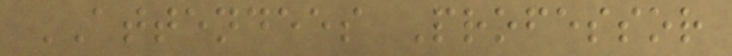ATTENDEES Professor
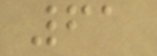61
